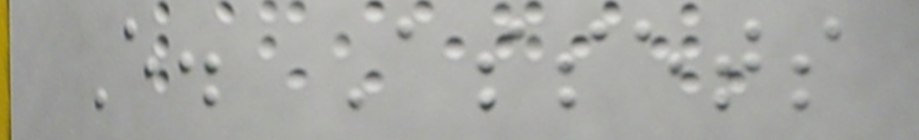E. Assets
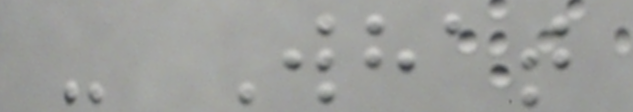- What
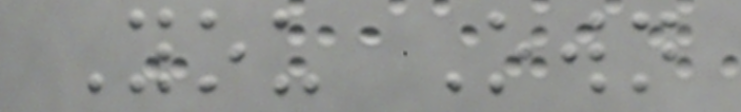You Own
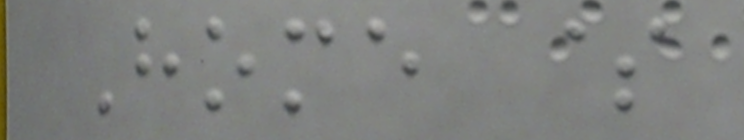Home $
